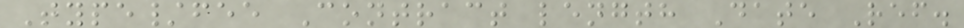Type/fee Contract length Date Ref.
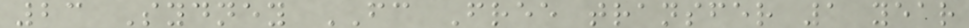23 Sydney FC Free transfer 1 year
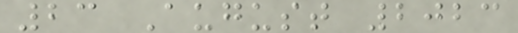23 August 2023
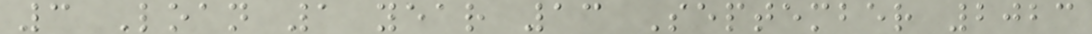3 Loan 1 year 13 September 2023
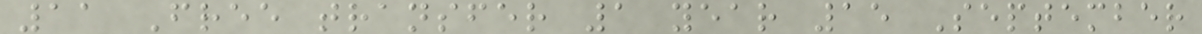11 Free transfer 1 year 15 September
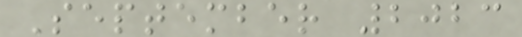September 2023
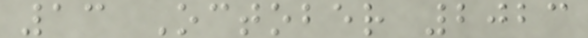13 October 2023
